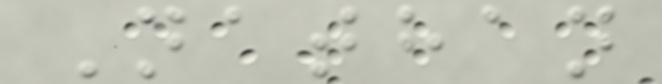Nathan
